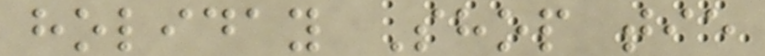holiday Shop tie
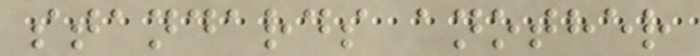standards another
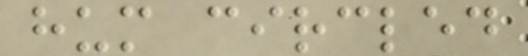hum circled
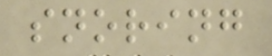snoring
